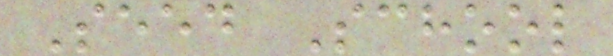Seed School
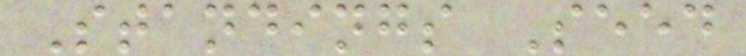Standings Seed
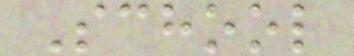School
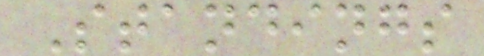Standings
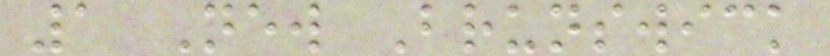1 New Brunswick
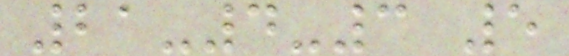21-4-3 5
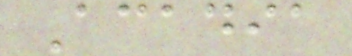Acadia
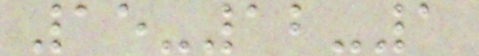15-12-1
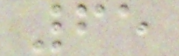65
